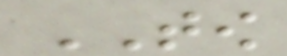TOW
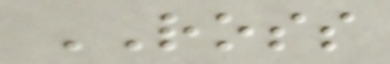ROSS
